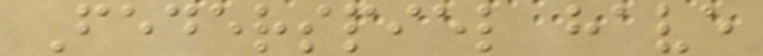Federspiel have
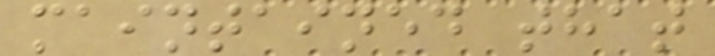maintained that
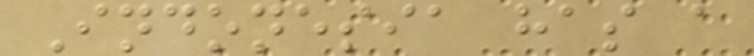Indonesia has a
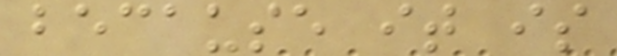because it is
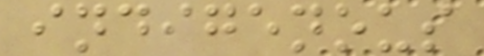indigenous
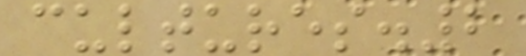cultures.2
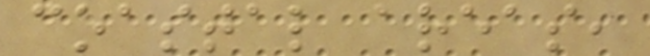coastal areas,
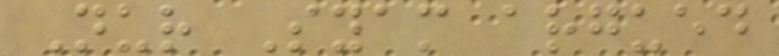Nur Syam argued
